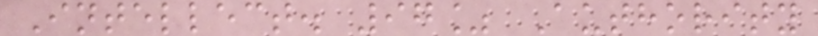Intellect. 97% Authority
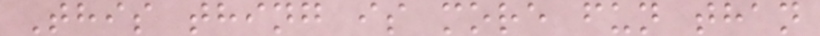This thing is more fun than
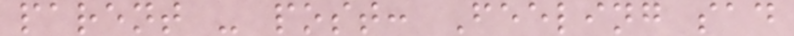parent - post: Feeling sad
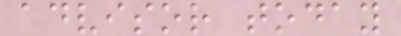advisor today
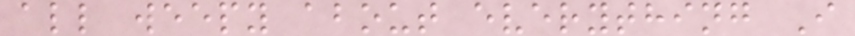all weepy about everything I
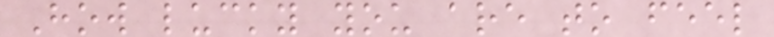How lucky you are to feel
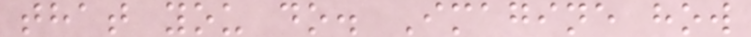that you do. Imagine how
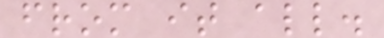from it all.
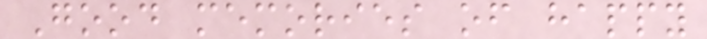Good memories of happy
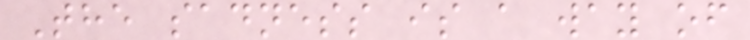The sadness is a way of
